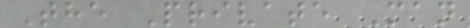The Private Man
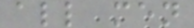all men
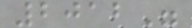2012"
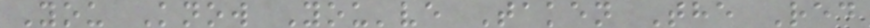You Know You've Taken The Red
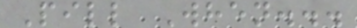Pill When...
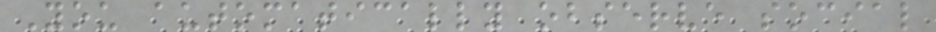You automatically observe social
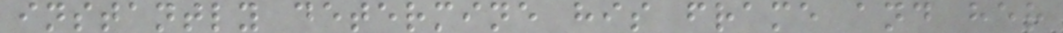instantly determine his frame and her
